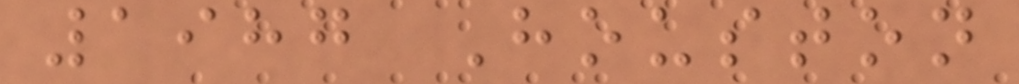1987 Houston
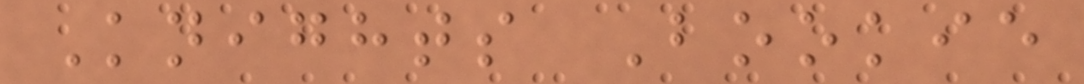Knights Bookie
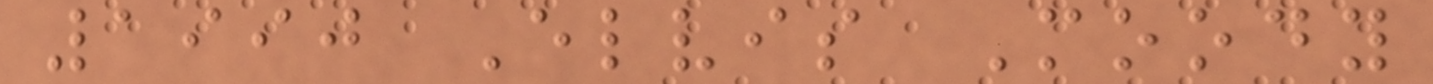1990 Elvis Moody
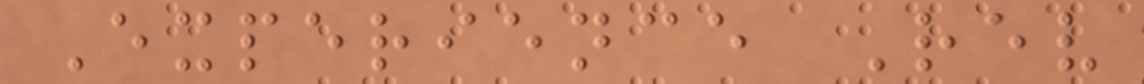Experience Rev
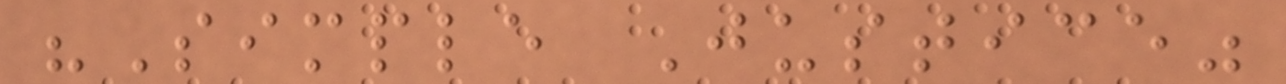"Simple Justice"
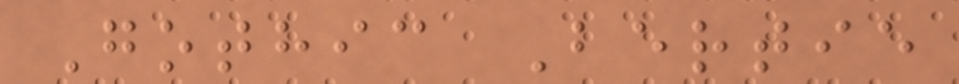Gothic Bertie
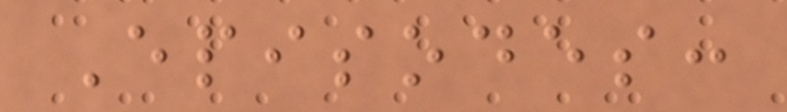Episodes:
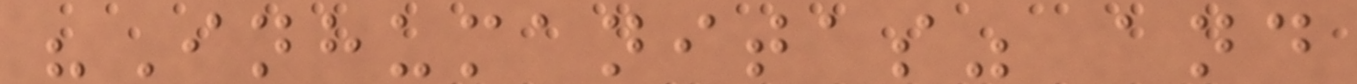"Inhumanitas" and
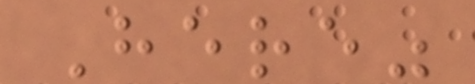Here"
